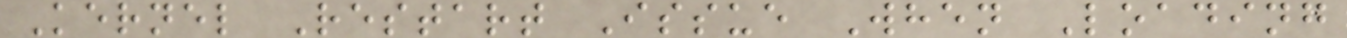Kernel Restart Issue When Loading
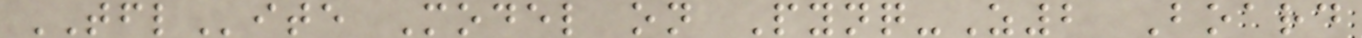TFLite Model on Pynq-Z2 Board
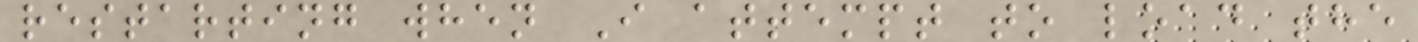restarting when I attempt to load the
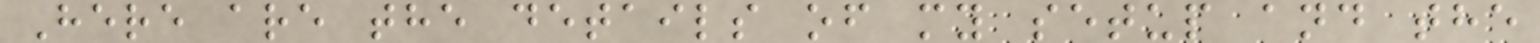Here are the details of my setup and the
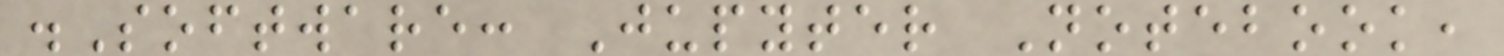.Software: Jupyter Notebook,
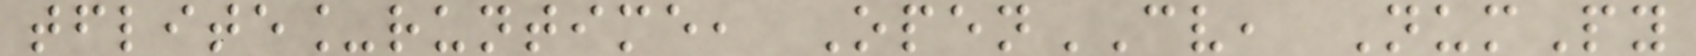tflite_runtime, OpenCV, NumPy
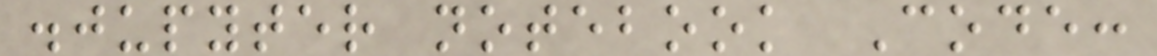.jupyter notebook Code:
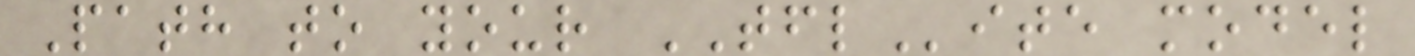Path to your TFLite model
